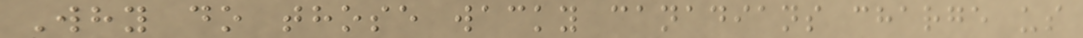Why do those wacky canadians charge us
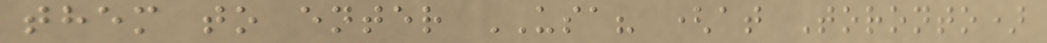them to enter USA? (at Toronto)
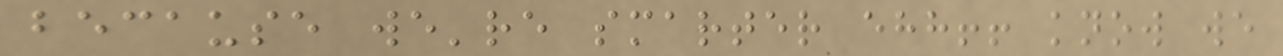because we're smarter ehh!! know we
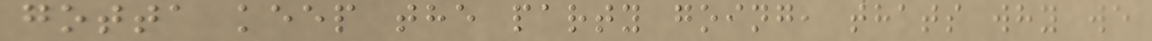gotta keep the party going, thats why we
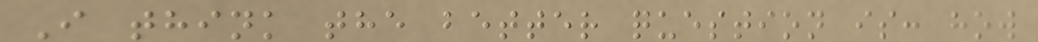I think the better question is: how
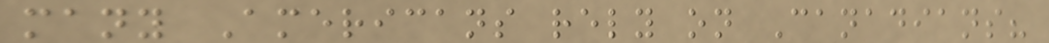many Americans rely on Canadians?
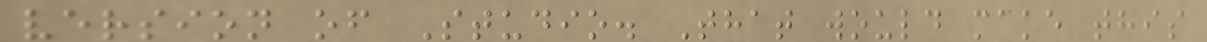version of Studio. That would make this
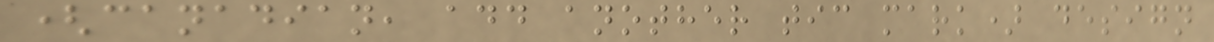(canadian, add another tic mark) design
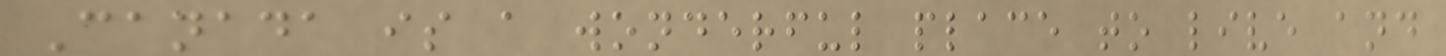Canada is a wonderful place to live and
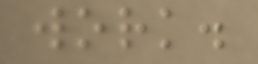work.
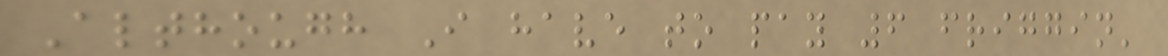Although I have to pay 6 friggin'
